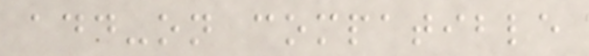add-on compatible
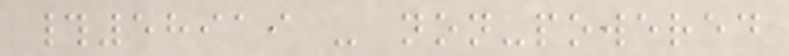#58919 - non-powered
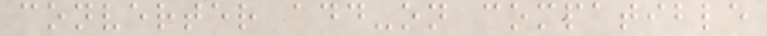converter add-on compatible
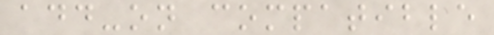add-on compatible
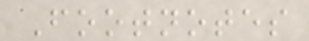Footnotes
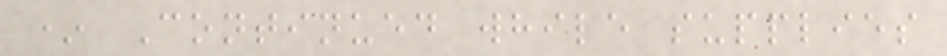* Continued while supplies
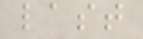last
